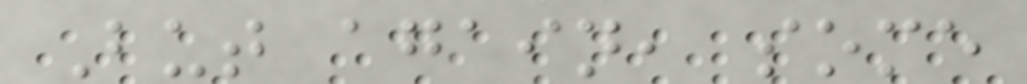But again, some
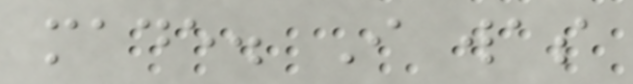made. I was
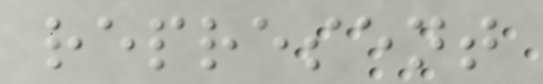represent
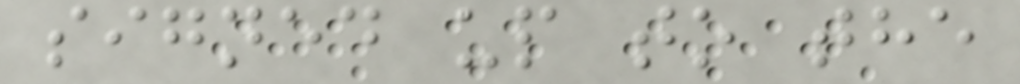signed up to the
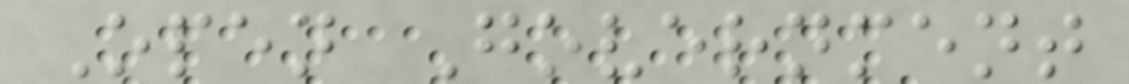Open Government
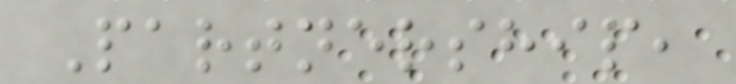Partnership,
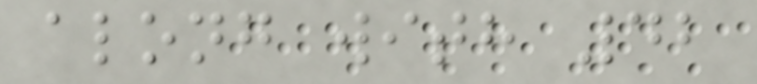along with 42
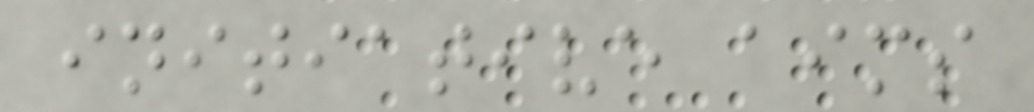initiative aims
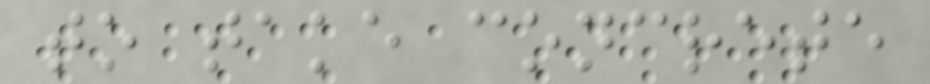to take concrete
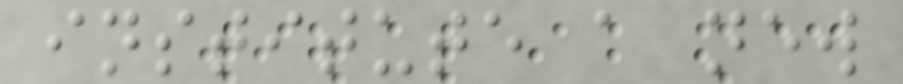institute a new
